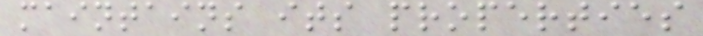maintains its properties
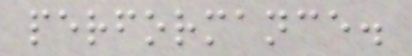performance.
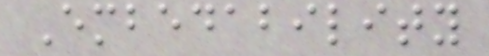Embedability
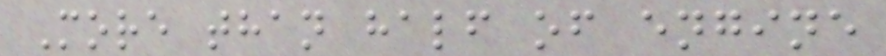More than half of engine
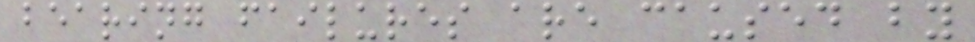bearing failures are caused by
